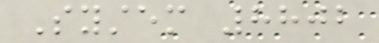System 8802
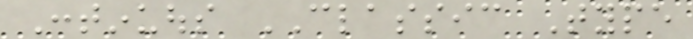Continuous CLASSIC Type
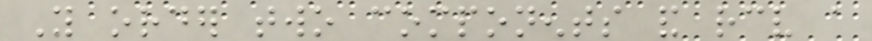You order two components and receive a
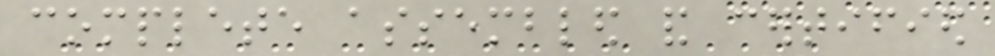complete assembled and certified
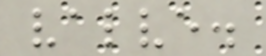valve.
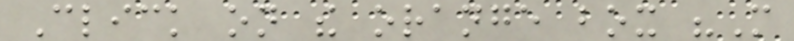Click on the orange box "More
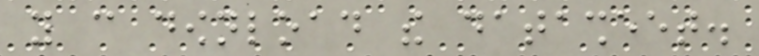you can download the datasheet.
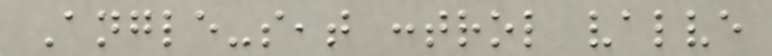Angle-seat control valve
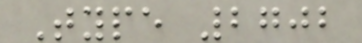Type 2702
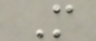More
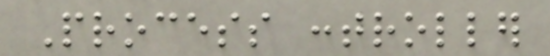Process controller
